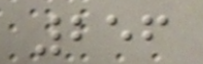256
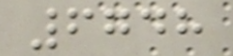6748
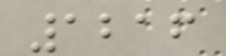1216
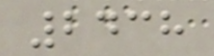2438
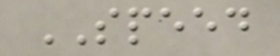SPEED
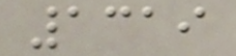1319
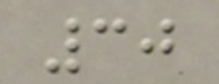30
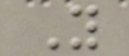Y
